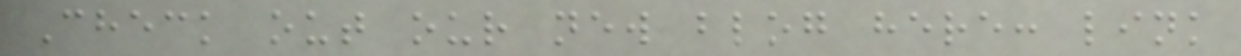Check out our new blog here: link
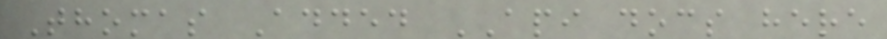Thomas Added API docs here
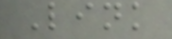Link
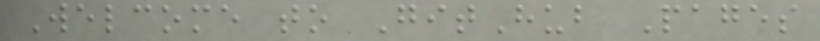Welcome to GitHub Pages
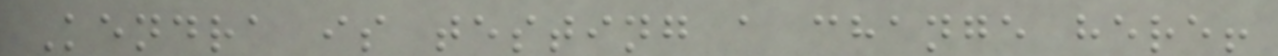Kendra is testing a change here!
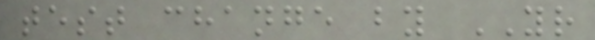test change by YR
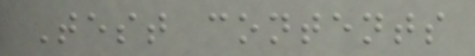Test contents
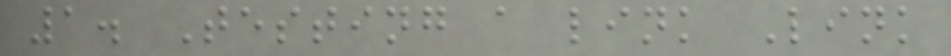1. Testing a link Link
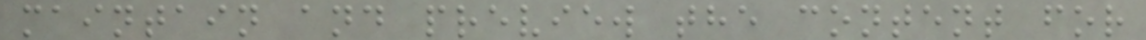maintain and preview the content for
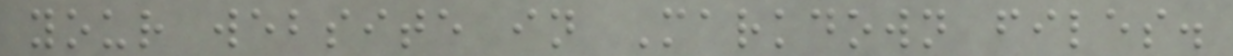your website in Markdown files.
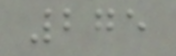275
